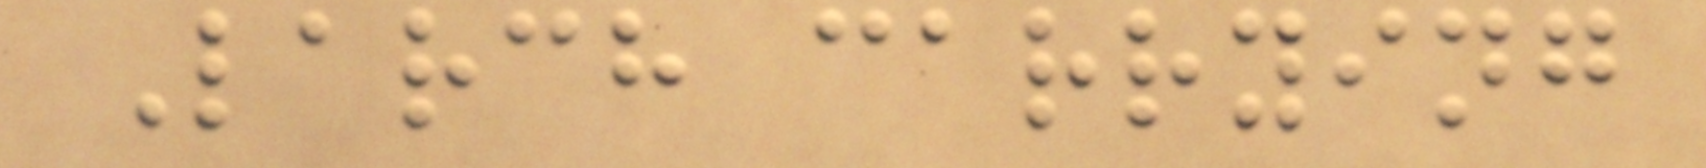Larch carrying
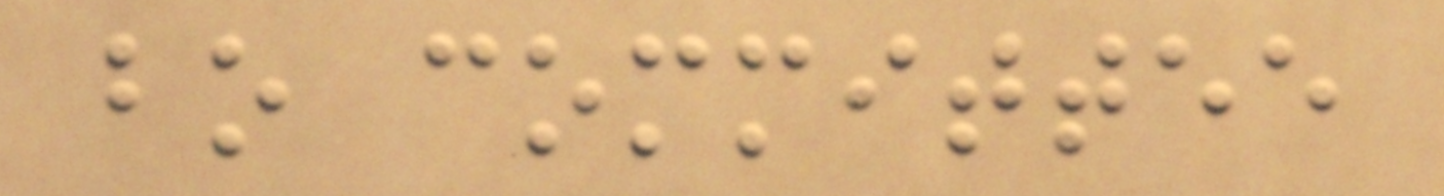bo committee
